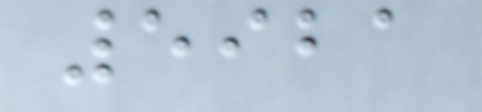5921
